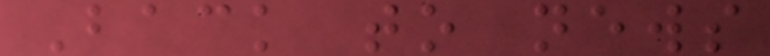Back to news
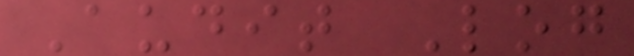Audit Log
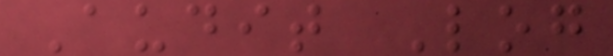Audit Log
